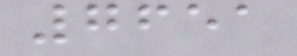7651
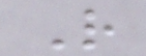R
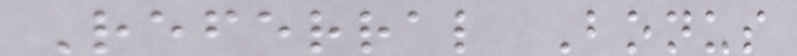Referral Bonus
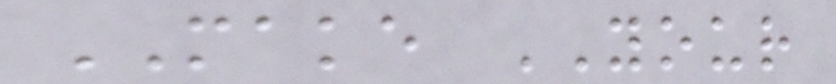MAKE YOUR
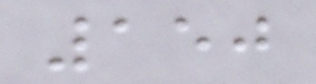150
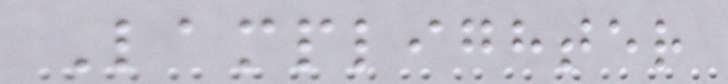Lamplighter
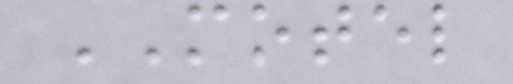MOTEL
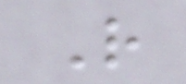R
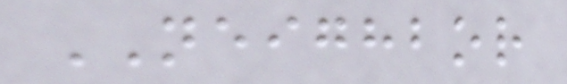NEIGHBOR
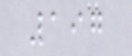197
